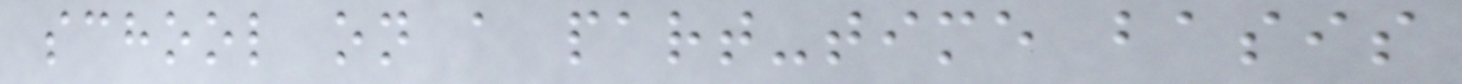school on a part-time basis
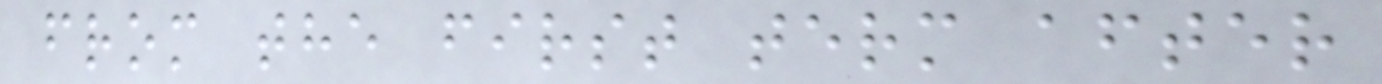from the first term after
